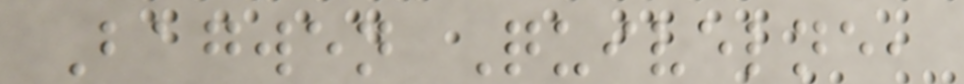Bagwen Quivelne,
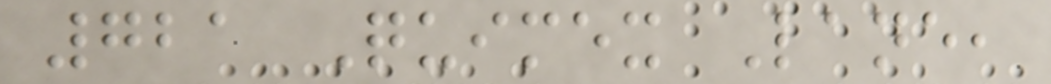721 Quimex Lane,
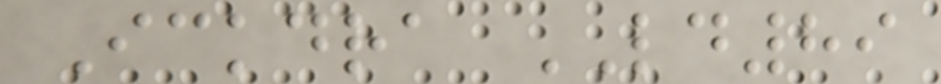Ickdra LD89
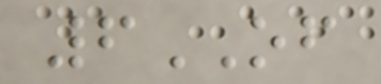6OF
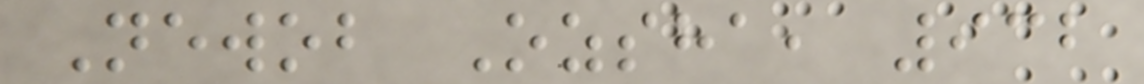Newob Ozsha, 932
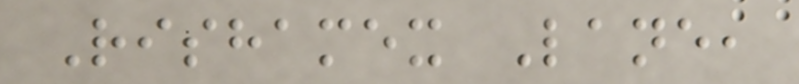Rishamex Lane,
